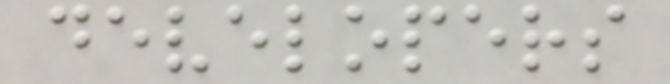developers
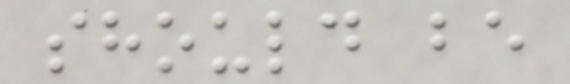should be
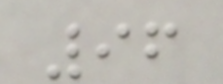96
